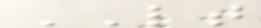LT
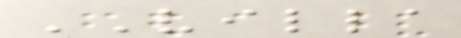VILLA
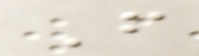F
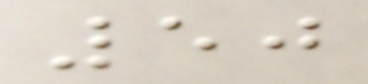50
